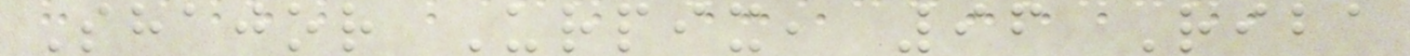Shajor Urpix, 96 Riba
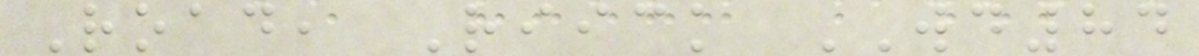Road, Riick WD84
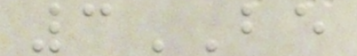3BE
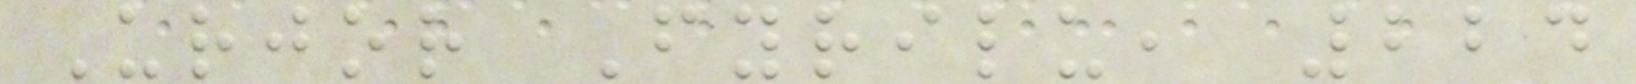Urjor Fyrilu, 224
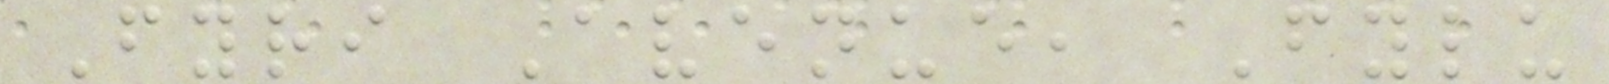Fyri Avenue, Fylu
